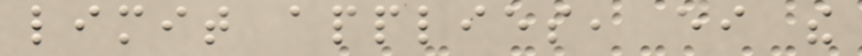limit applies, either the
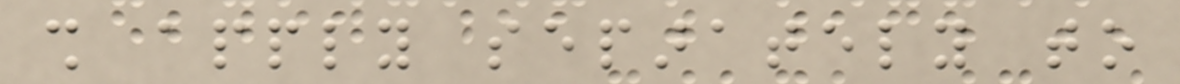shall apply separately to
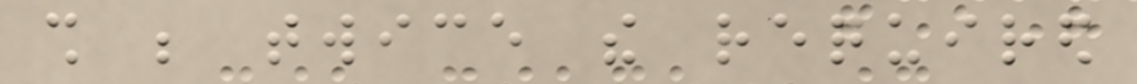shall be twice the required
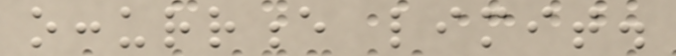occurrence limit.
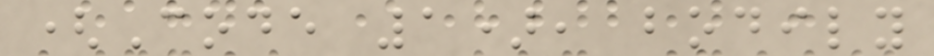(Code 1), bodily
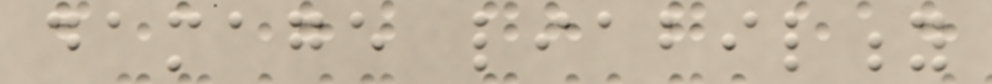damage liability
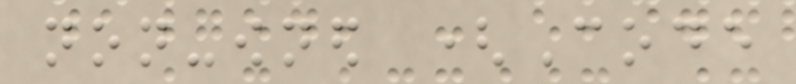non-owned (Code
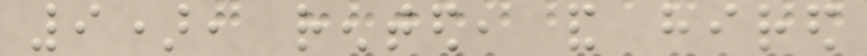9), rented, and hired
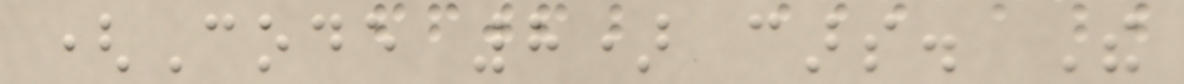(Code 8) cars. The
